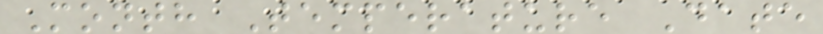Month Temperature Date
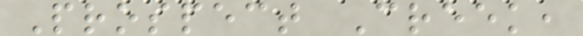Prospect Creek,
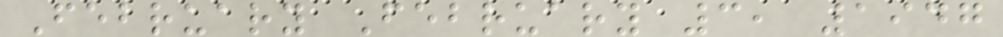February February 3, 1947
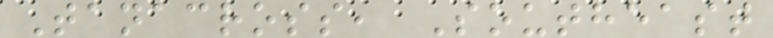Tanacross, Southeast
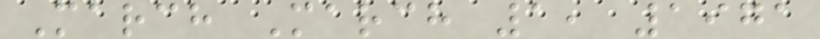March March 1, 1971
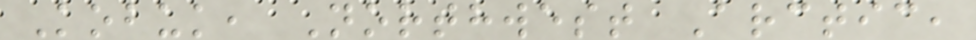Kobuk, Northwest Arctic,
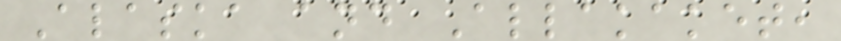Alaska and Allakaket,
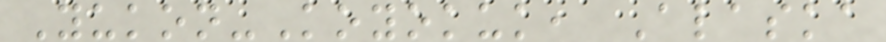Yukon-Koyokuk, Alaska
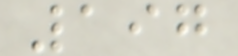197
